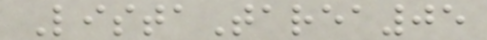ListaTarea05
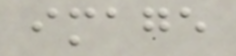image
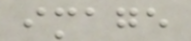image
